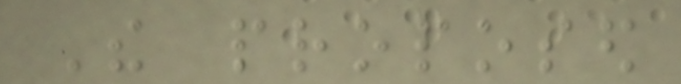The proposed
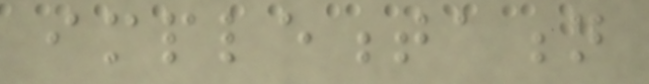implementation
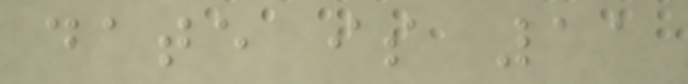date is 11
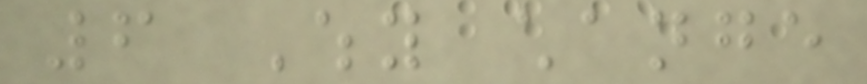6 Why change
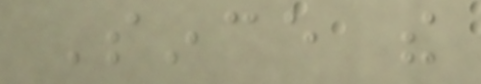Since the
